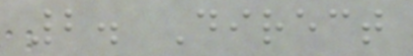2. Direct
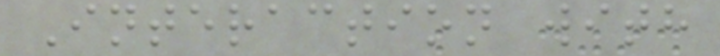Interaction with
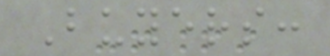Buyers:
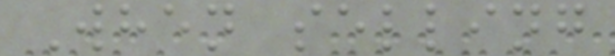When selling
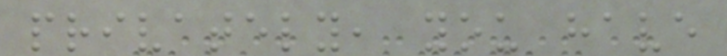privately, you have
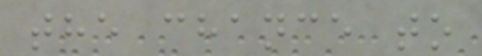the chance to
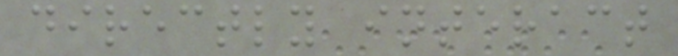directly interact
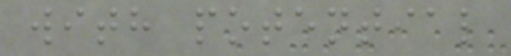with potential
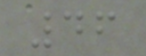46
